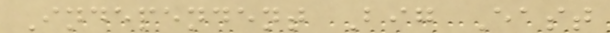Independent Big East
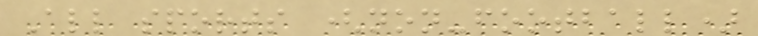All sports (non-football)
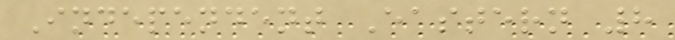Independent Eastern 8
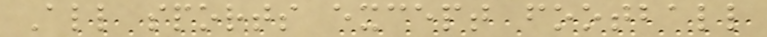All sports except football
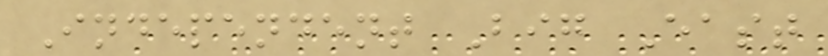Independent Big East
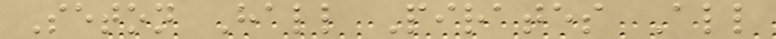Seton Hall Pirates All
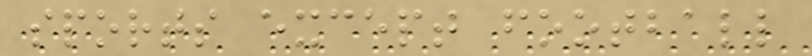sports except football
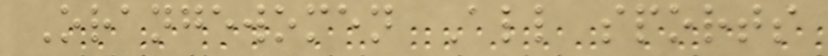Orangewomen All sports
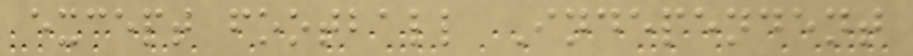except football Independent
